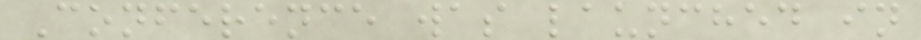Conference was launched in
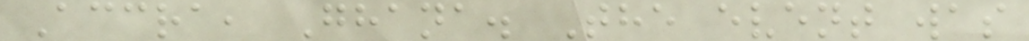Accra, Ghana. The event was
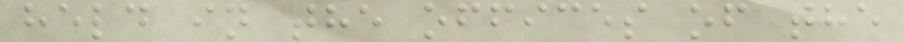held in the offices of the
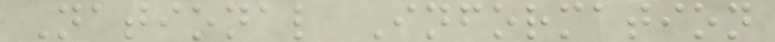National Information
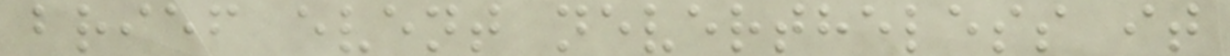brief event nevertheless it
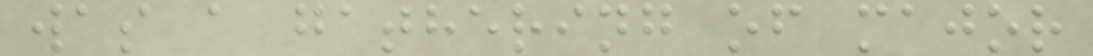was a gathering of major
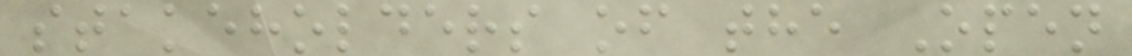stakeholders of the Open
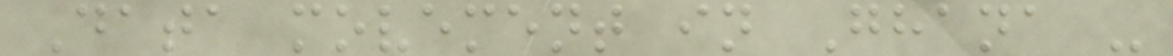Data movement in Ghana -
